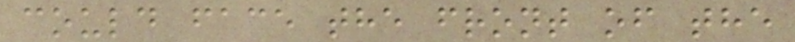could face the front of the
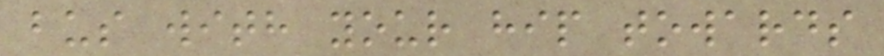bus with your hip towards
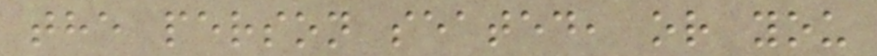the person seated, or you
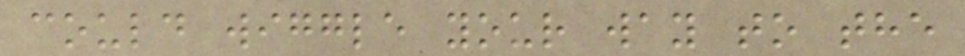could wiggle your way to the
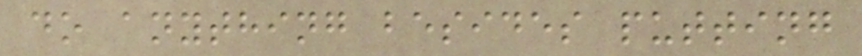do anything besides putting
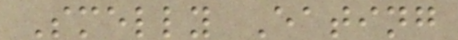Smelly Eating
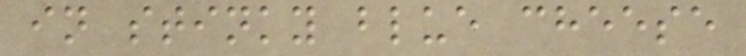in stinky blue cheese
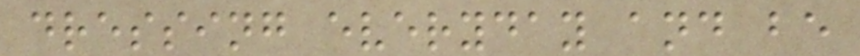dressing everyday and be
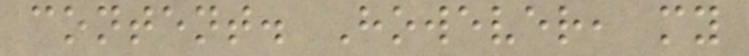content. However, my
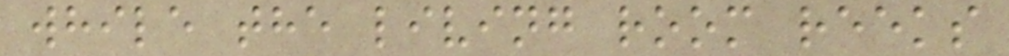while the living room reeks
